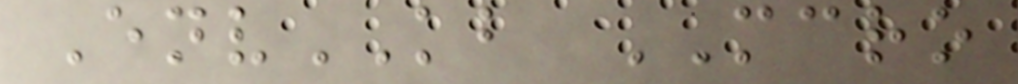EnvKB MCRO
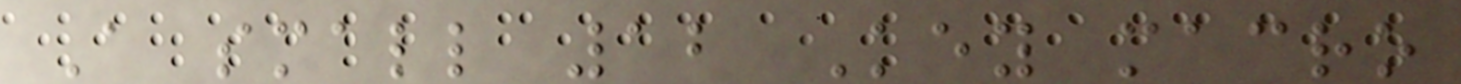A small 12 Key macro
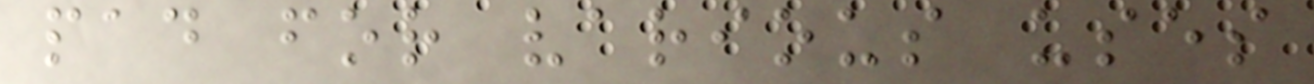pad for various uses
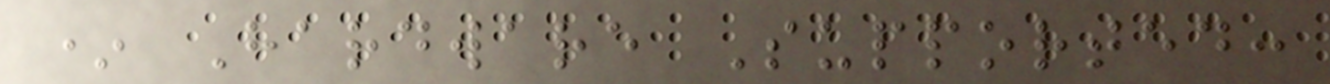* Hardware Supported:
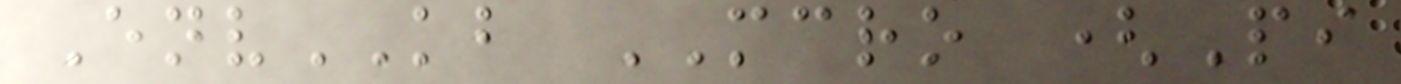EnvKB MCRO (Pi
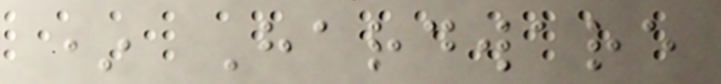* Hardware
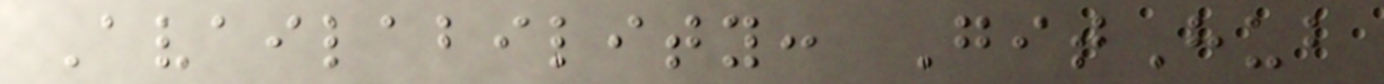Availability: GitHub
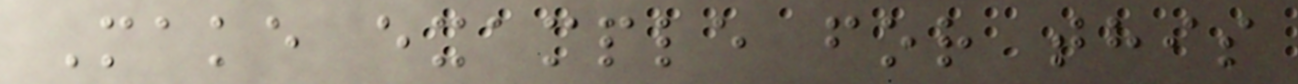Make example for this
